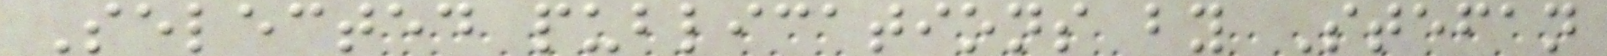Selected publications by Stefan
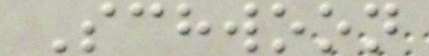Schwoon
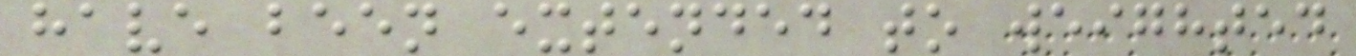have been extended to weighted
